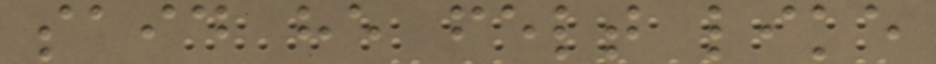said he felt like
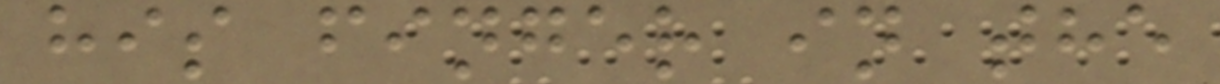his finger in the
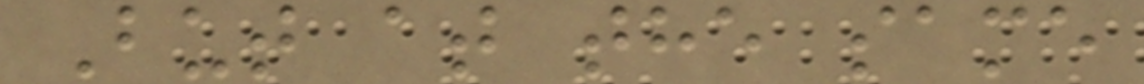But at the same
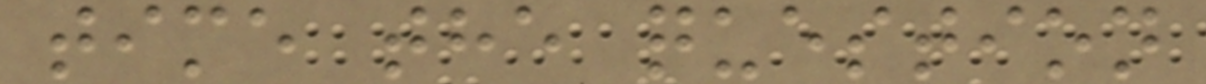time the question
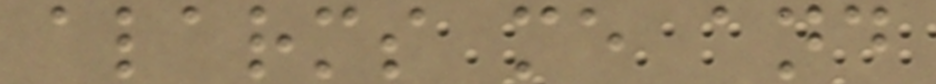alarms me and
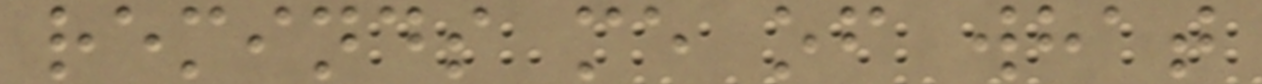reminds me of what
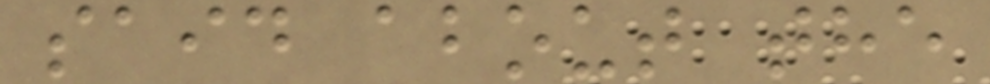said about the
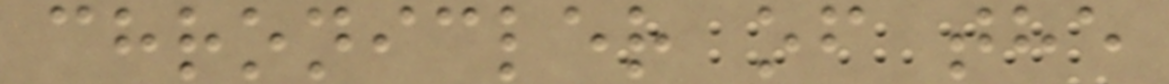chronicler of the
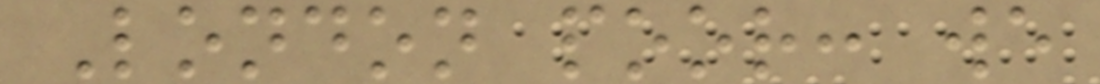London poor: we
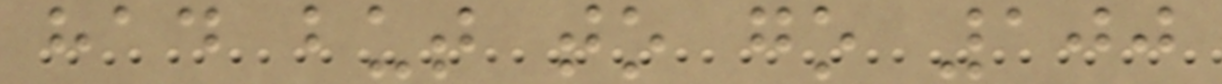had but to go 100
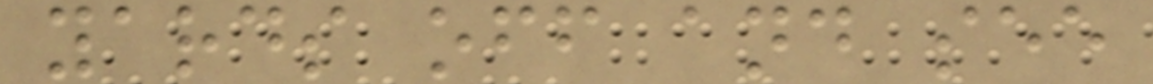yards off and see
